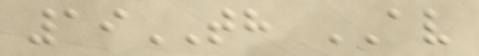19TH AV
